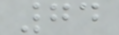74
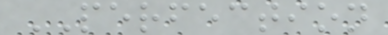PERFECTION
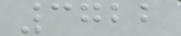3722
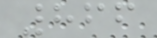866
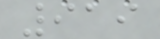919
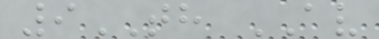9TH AV
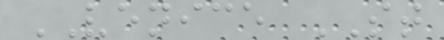VENICE ST
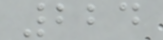224
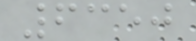6350
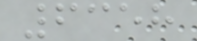6358
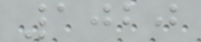1020
